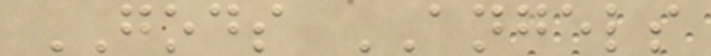GODS ANGELS
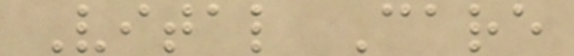Vital Care
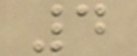4
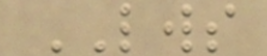LWS
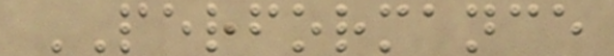PERFORMANCE
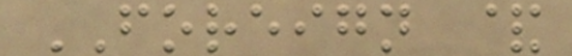FOREIGN &
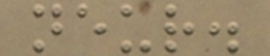neur.
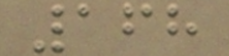168
